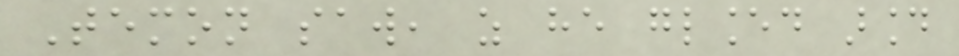Temon saw, as he glanced around
